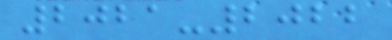2021-2022
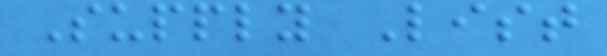Supply List
